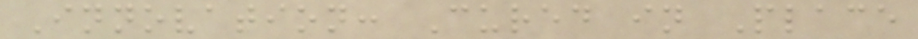Innovation: Cured in Place
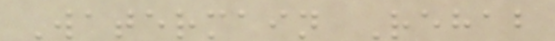Watermain Rehab
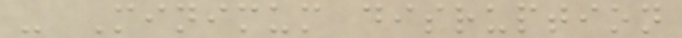- Minimum disruption
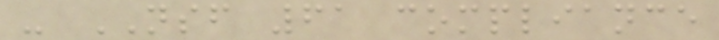- NSF 61 compliance
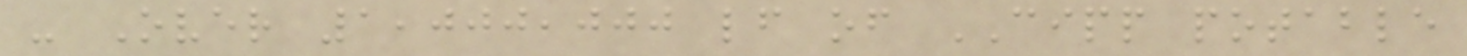- Over 1,000,000 lf of CIPP potable
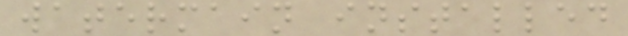watermain installed
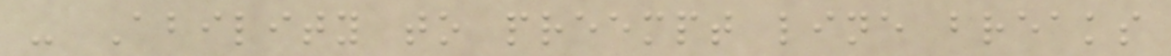- Ability to preempt line breaks
